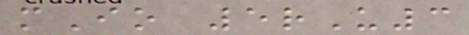mIo 5rU3
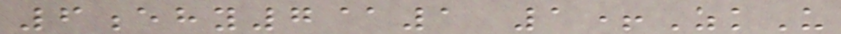6ehy7@1 1+ZkU
